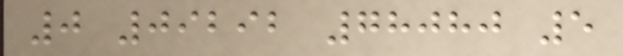0 09292 78080 5
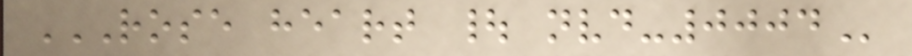ROSE HEART | NVD-0004
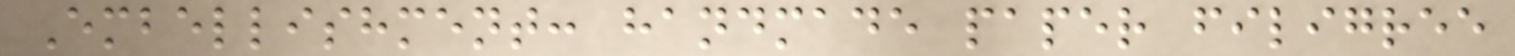Embellishment: handmade paper filigree
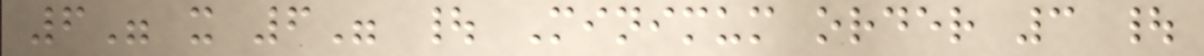6" x 6" | Minimum order 3 |
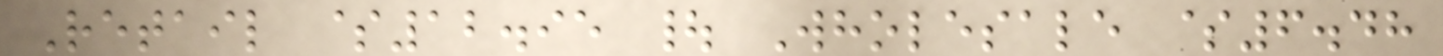Retail $12.95 | Wholesale $6.48
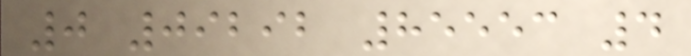0 09292 85553 4
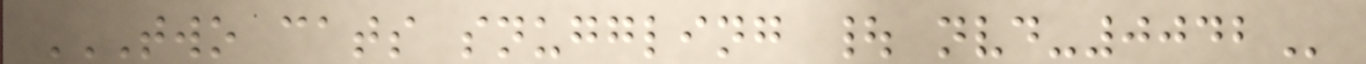TWO CATS SNUGGLING | NVD-0042
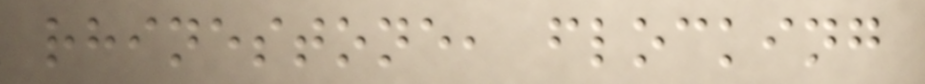rhinestone, flocking
